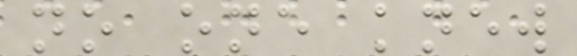no one knew
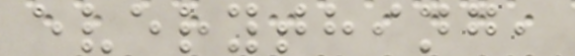everything,
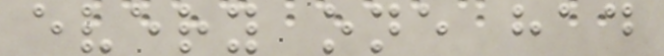every one had
